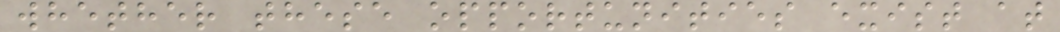whether these opportunities exist at
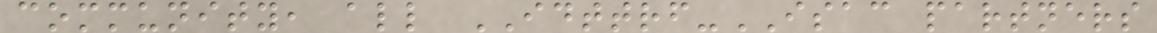community, all IDTTRF-ISAC partners
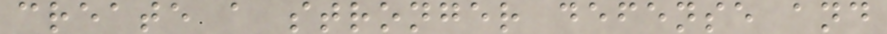create a stronger defense and
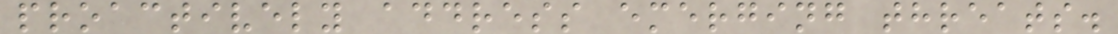proactively address emerging threats.
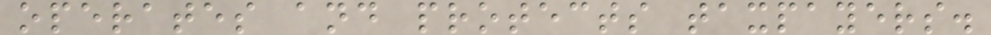operates and protects taxpayers.
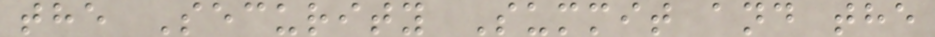the Security Summit and the
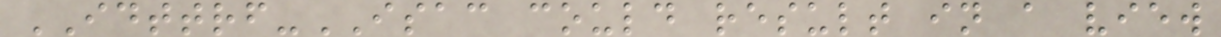IDTTRF-ISAC could result in a view
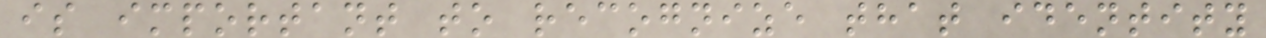is important to recognize that identity
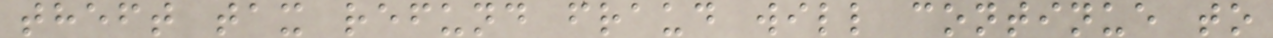theft tax refund fraud will continue to
